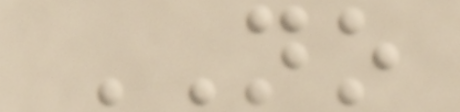NO
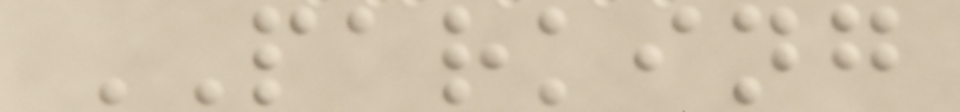PARKING
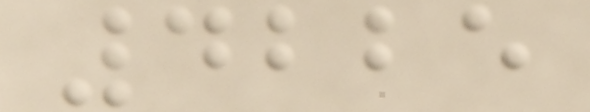4225
